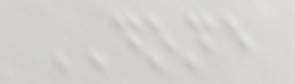DONE
